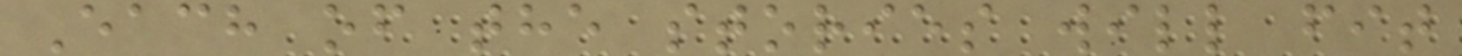Each of the stories will fit
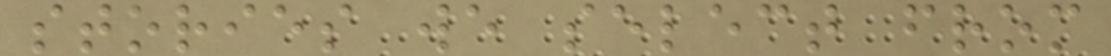stories we select from
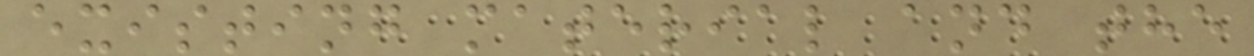existing material and the
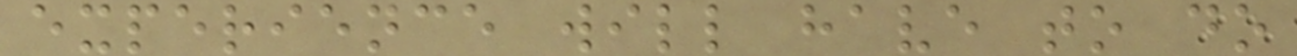experience will have to do
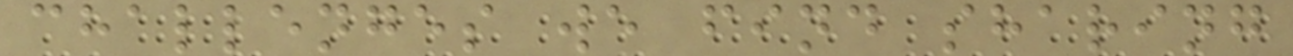challenges we find sharing
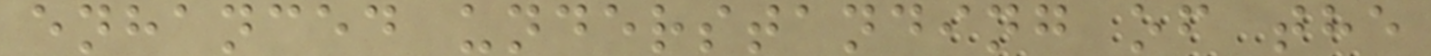enhanced understanding of the
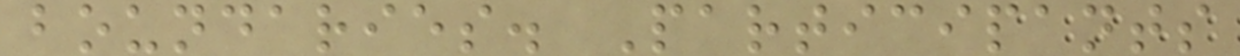boundaries. Participants
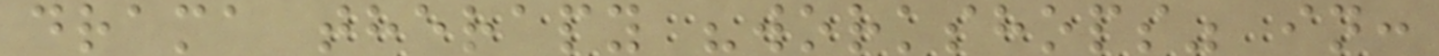drama therapy "workshops" in:
